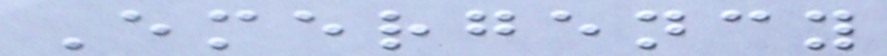Emergency
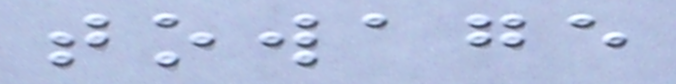towage
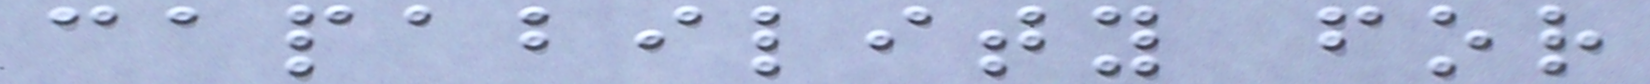capability for
